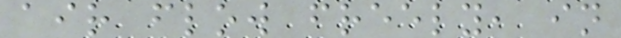air flow freely, in
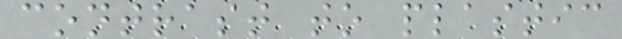contrast to plastic
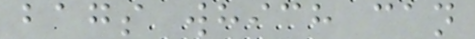bags which can
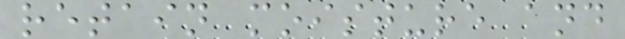retain moisture and
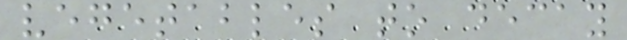vegetables to decay
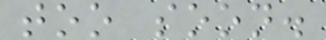too soon.
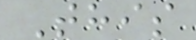This
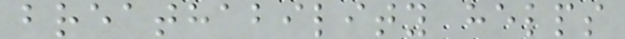breathability helps
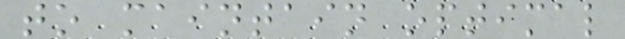to maintain optimal
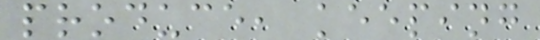produce, keeping
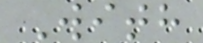With
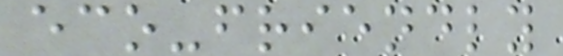eco-friendly
